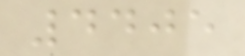4405
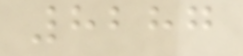8287
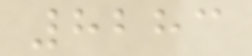8283
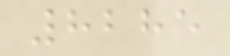8285
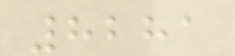8281
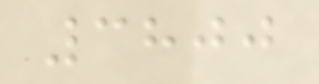3800
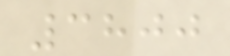3800
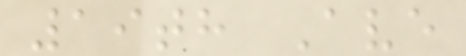19th Ave
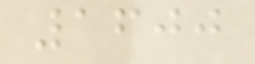1600
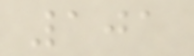101
